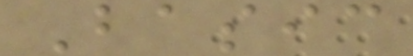Basic
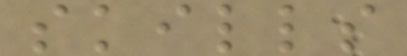skills
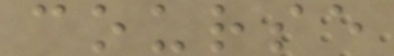course
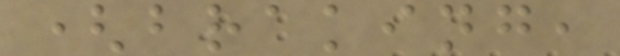(braking,
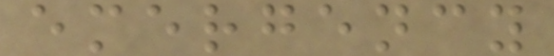emergency
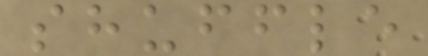shuffle
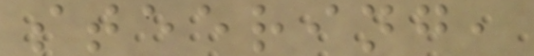steering,
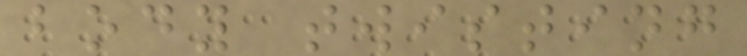body twisting
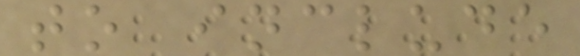to include
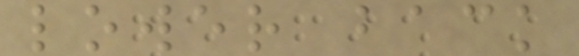lower back
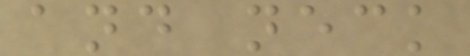and neck
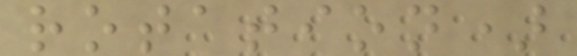rotation)
